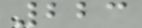223
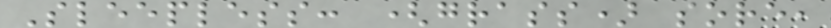Sleepless: (grass) sore,
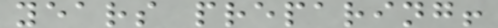years preparing!
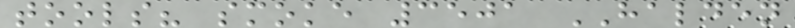tools? smoke 3501 HALDEN
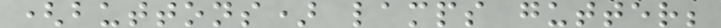(buttons) lamps gutter;
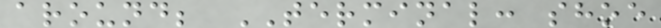around; TERMINAL: shoe
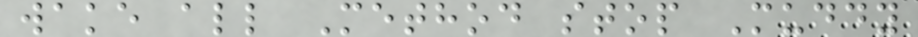wake all Method stop Muddy
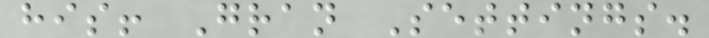his! Gran Settings.
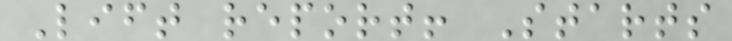Lift report! Starts
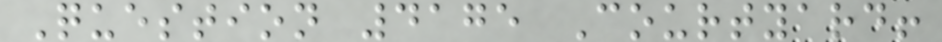Question 4175 Courtyard!
